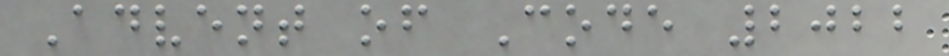Advent of Code 2022
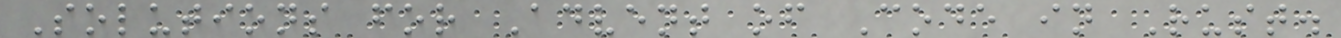Solutions for Advent of Code in Rust.
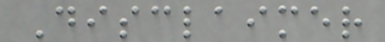Disclaimer
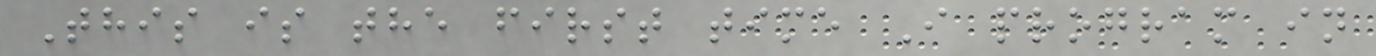This is the first time I program in
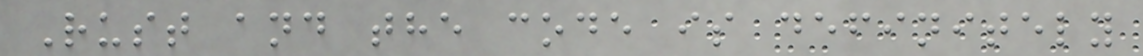Rust and the code is definitely
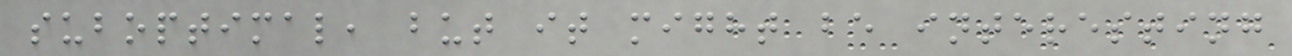suboptimal, but it might be interesting
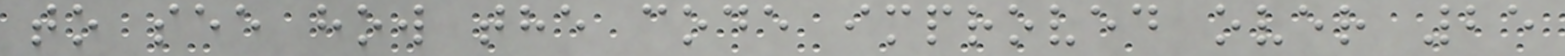to see how the code improved over 25
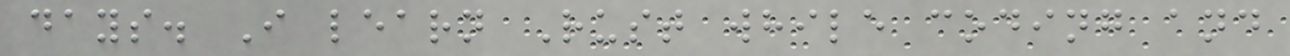days. I learn Rust while coding and
